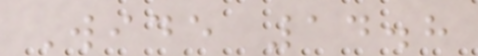Wide 14.8
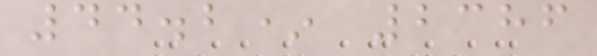44.2* 2386
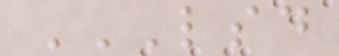LSD
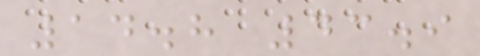14.8 43.9
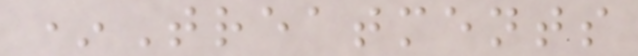*Treatments
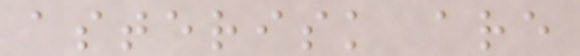asterisk are
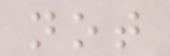not
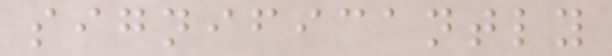significantly
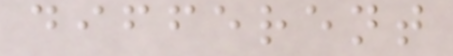different
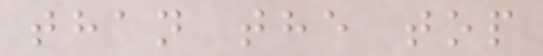than the top
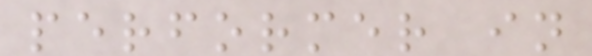performer in
